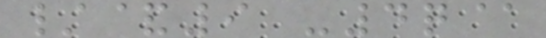/&9 -4q@
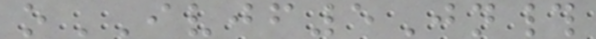oIVJF5Jn#
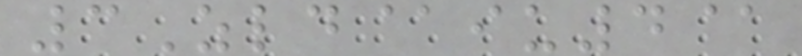3Zld@iu4@
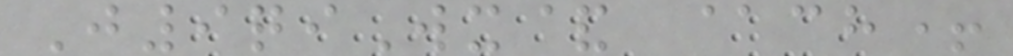J9qiWx& @ch+
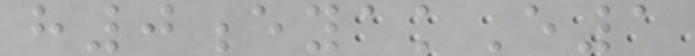h0eyakE1
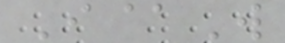I@W
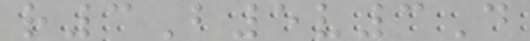r3B5v3D
